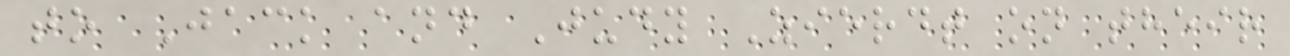to Jack and Judy Zierdt on their
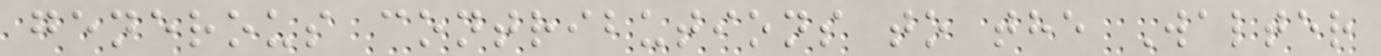generous contributions to the Walter
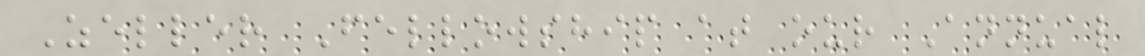Zeller Fellowship at our Annual
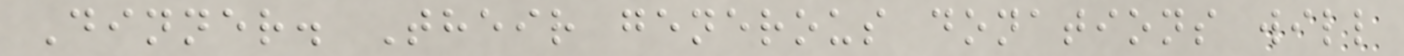Dinner. Their generous donations will
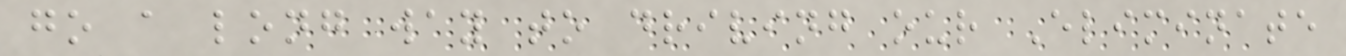go a long way to driving our Eliminate
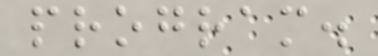program.
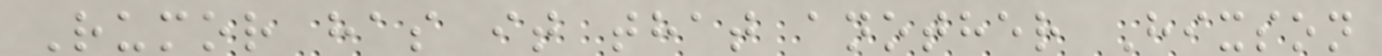Rumor has it that another Hixson
